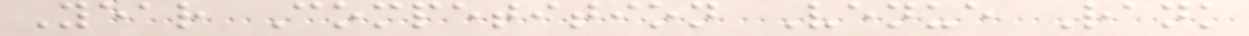Year Competition Venue Rank
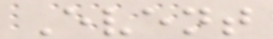Event
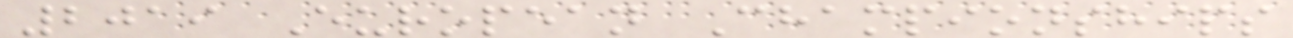2019 European Championships
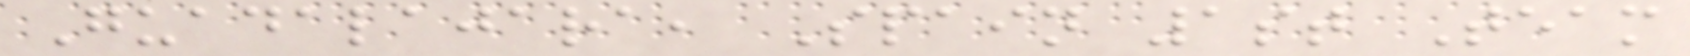Guadalajara, Spain 1st Team
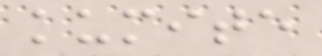kumite
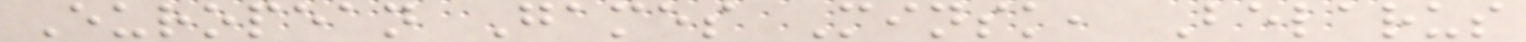European Games Minsk, Belarus
